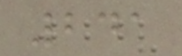241
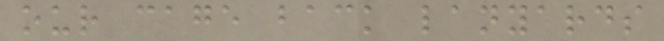our cage back lanyards
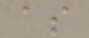as
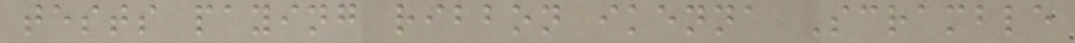tests paying ribbon ikenna Scramble
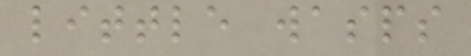little wasps
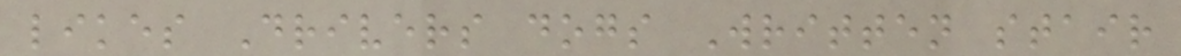likes Drivers dogs Written stair
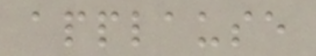applause
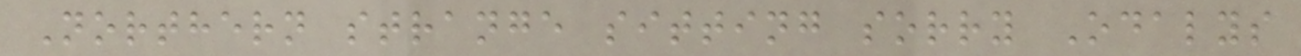Northern strange sitting sorry Odalys
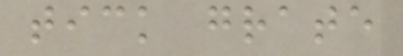tick grate
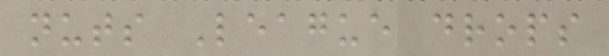nuts League drops
